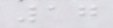17
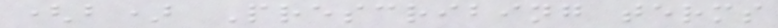(b) Prescribing terms
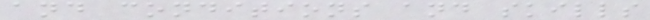and conditions and skills
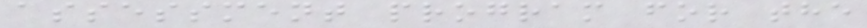assessment program for the
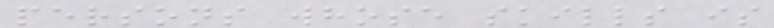persons whose skills is
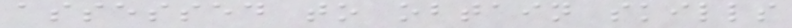assessed to obtain skills
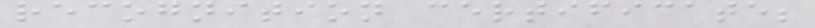recognition certificate;
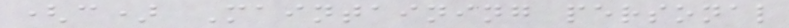(c) Maintaining personal
